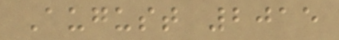August 2015
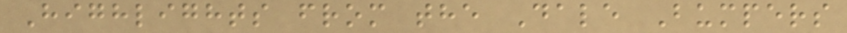Highlights from the Dale Bumpers
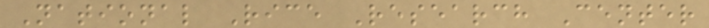National Rice Research Center
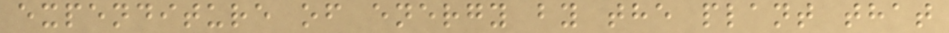expenditure of energy by the plant that
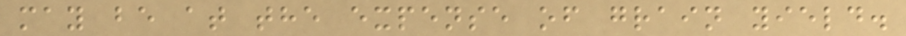may be at the expense of grain yield.
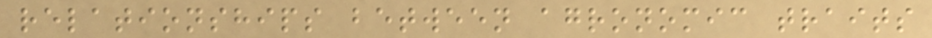relationships between agronomic traits
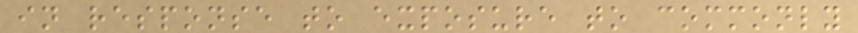in response to exposure to commonly
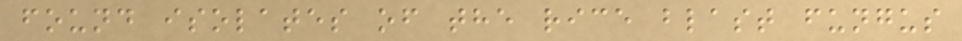found isolates of the rice blast fungus
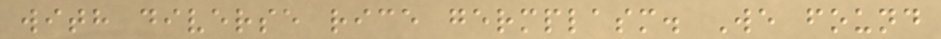with diverse rice germplasm. We found
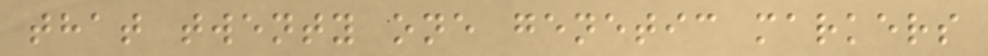that twenty one genetic markers
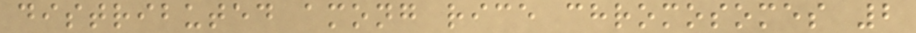distributed among rice chromosomes 2
